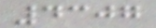4307
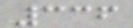336
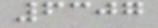6307
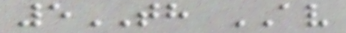5TH AV
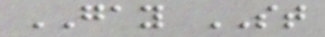GAY ST
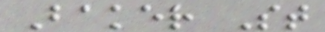Baker St
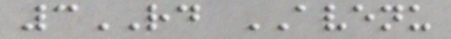3RD AVENU
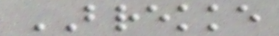BREKKE
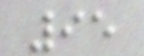95
